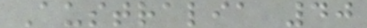Australia 40
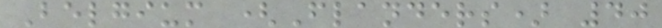Belgium (Flanders) 40
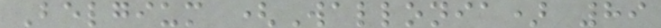Belgium (Wallonia) 89
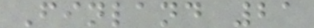Finland 21
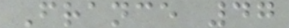France 47
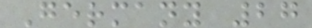Germany 27
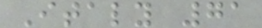Italy 71
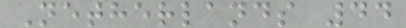Netherlands 44
